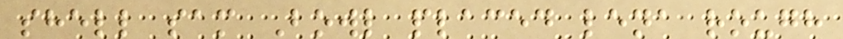shell sam Bowl placed lena rough
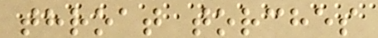throat torches
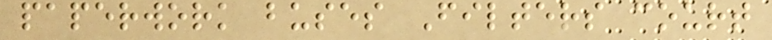paperwork buses Filters court
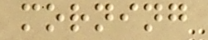morning
